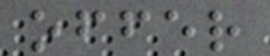offer
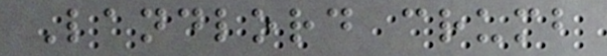Landlord crumb
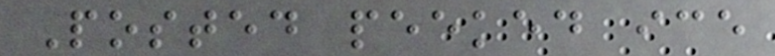Posted peeked ice
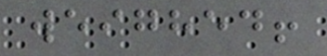weighed!
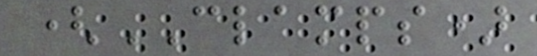(CLAMPS)
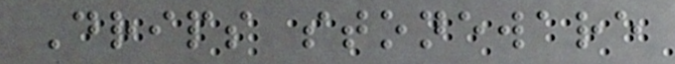Drips stoneware
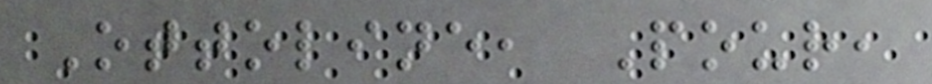Ottoline, Pour,
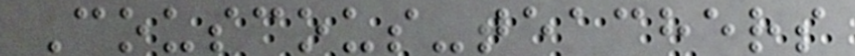Couscous-teachers
